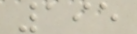195
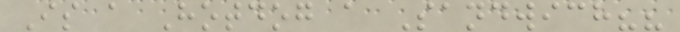Is a Hotdog a Sandwich??
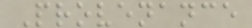Provenance
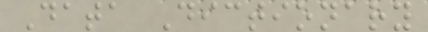Data Dictionary
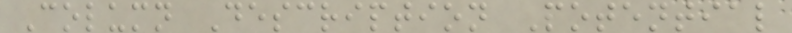Column Description Potential
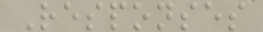Responses
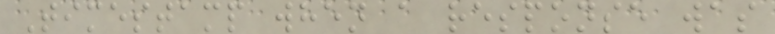Timestamp when a response was
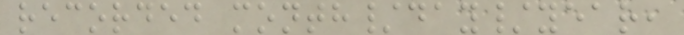recorded month/day/year,
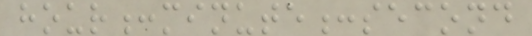hour:minute:second
